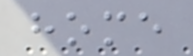home
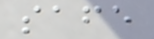safe
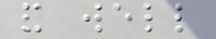and well
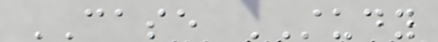CASE STUDY
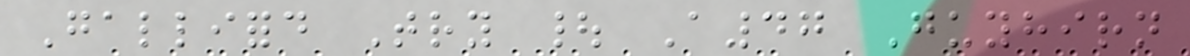Galliford Try | A47 Guyhirn
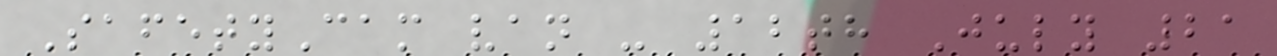SafetyCam van - 12th July 21
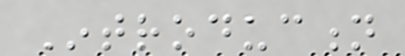Introduction
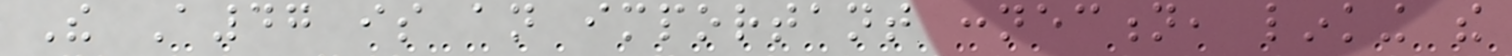The A47 is an important connection, linking the
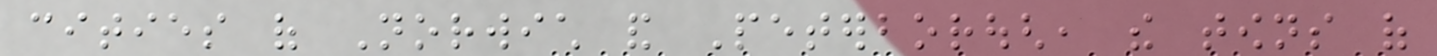cities of Norwich and Peterborough, the towns of
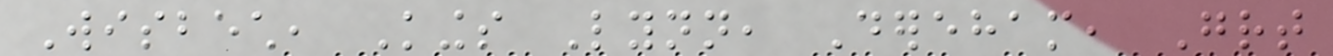Wisbech, Kings Lynn, Dereham, Great
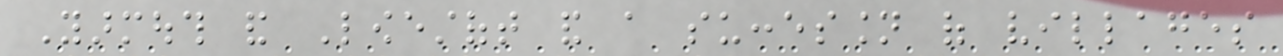Yarmouth and Lowestoft and a succession of villages
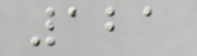121
